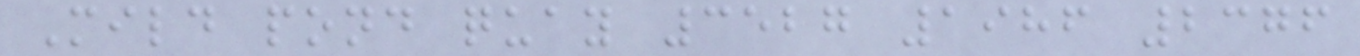Mild pond quay 3527 1986 2376
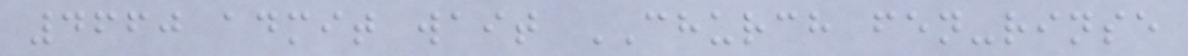4660 admit wait CHURCH fen-rinse
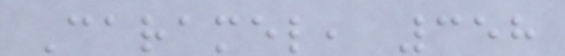Caramel, 358
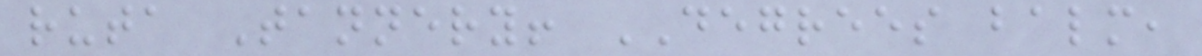ruta Tannery! DEGREES balm,
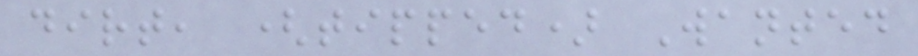dirt, (tipped) Wanted
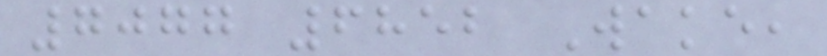7077 6852 Wake,
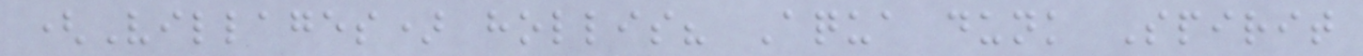(Villages) hollis? Aqua dunk Spirit
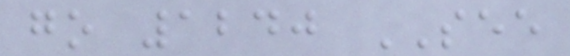go 1240 SEE
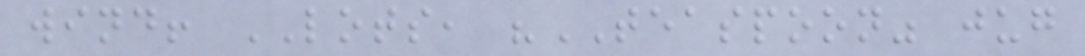wind! LOTS, "TEASPOON" jug
